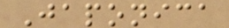Japonica
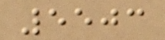5503
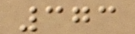373
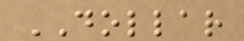DOLLAR
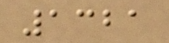1321
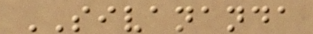SIVANANDA
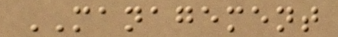MANAGEMENT
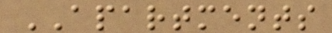APARTMENTS
